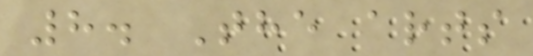8. The arts
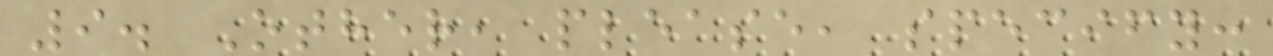9. Other, please, specify:
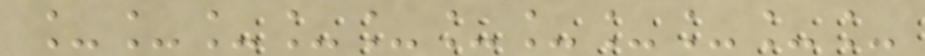___________
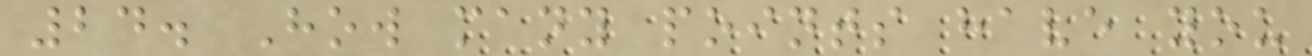24. How many points have you
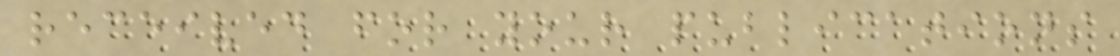received for your publications
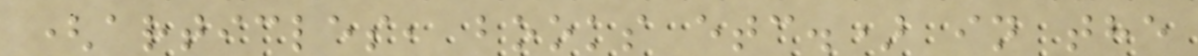(articles, books etc.) in the
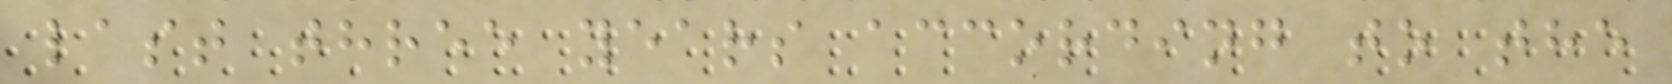last three years according to the
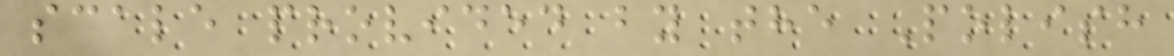scale provided by the Polish
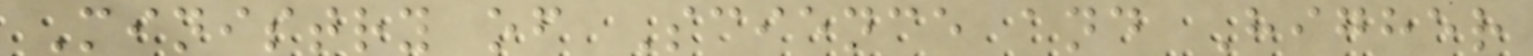Ministry of Science and Higher
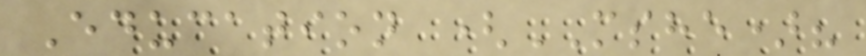Education (MSHE)?
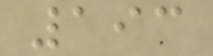193
